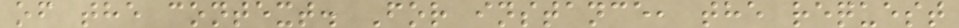of the context. For instance, the request
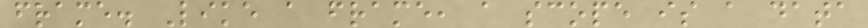frame. Like a frame, a scope is a data
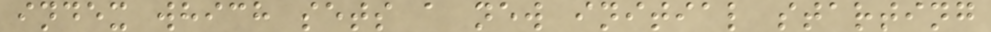index which sets a new initial starting
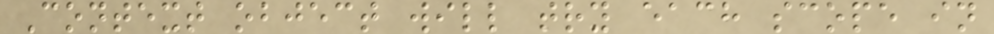Context object will try each scope in
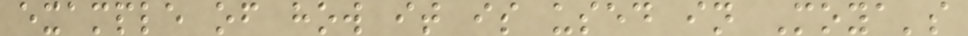example of how it is used in Moya's
